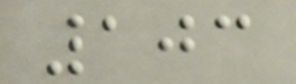103
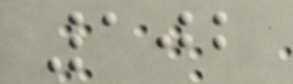102
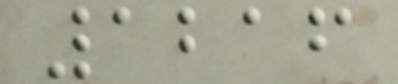1216
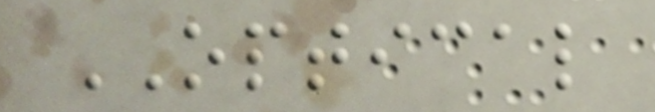OPTICAL
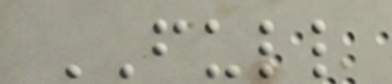FULL
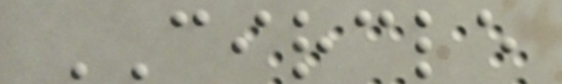CIRCLE
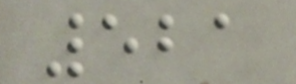521
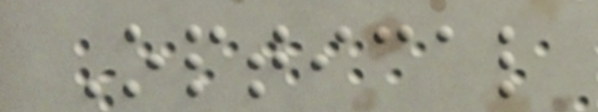Optical
